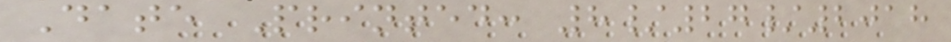Date Printed: 8/27/2018
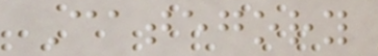Category
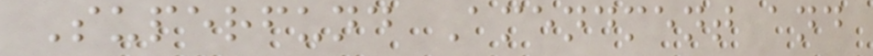Superfund Amendment and
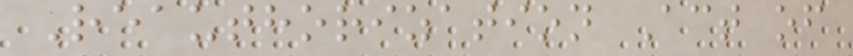Reauthorization Act of
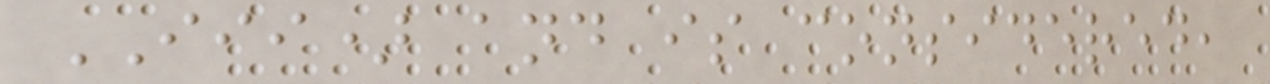III) and is considered,
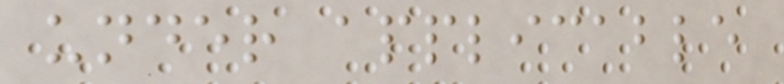under applicable
